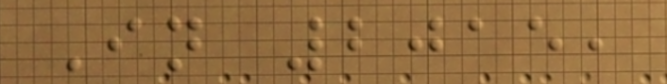In 2015,
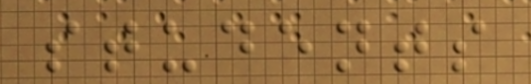students
